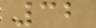32
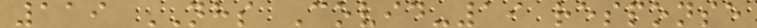119 NHS Covid-19 response
